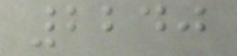2240
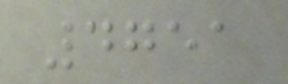4751
